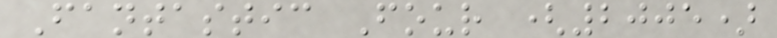Fantastic Four (2005)
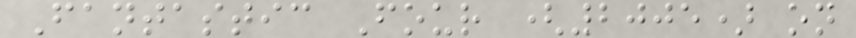Fantastic Four (2005) on
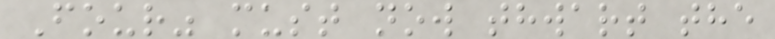Four" must now thwart the
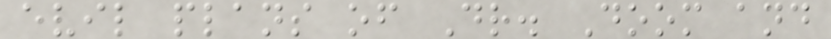evil plans of Dr. Doom and
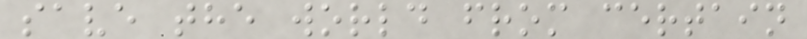save the world from certain
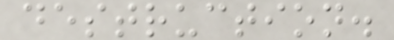destruction.
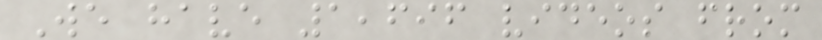We have 1,696 videos from
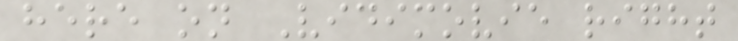here on Vidimovie right
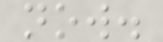now.
